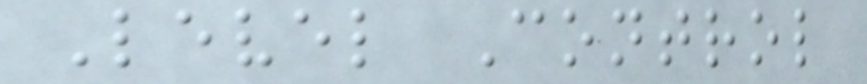Level Control
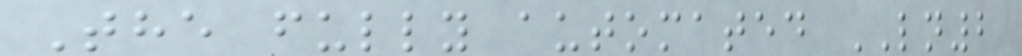The fully automated LN2
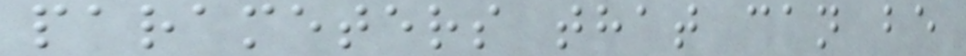parameters that can be
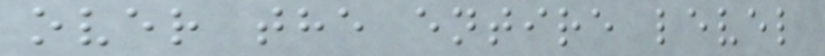over the entire level
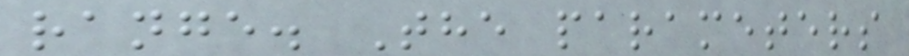range. The parameters
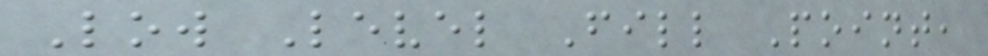Low Level Fill Point,
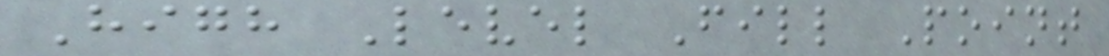High Level Fill Point
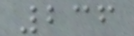236
